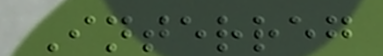Interreg
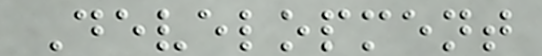Development
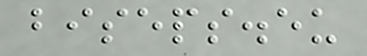biseps.eu
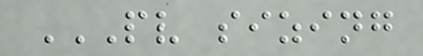PV SIZING
